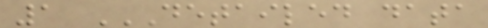1 DETAILED DATA
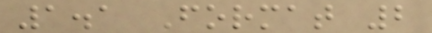1.1 Format 2
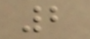2
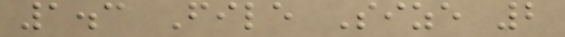1.3 File Size 2
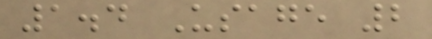1.4 Usage 2
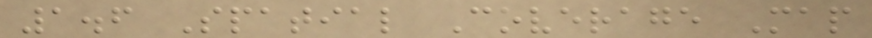1.6 Spatial Coverage Map
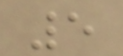5
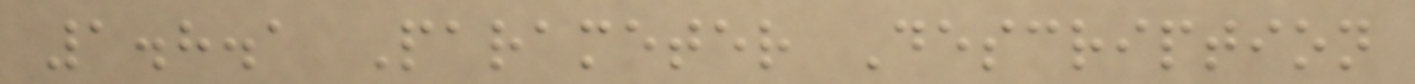1.8.1 Parameter Description
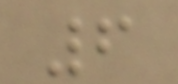6
